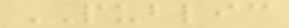PUBLIC
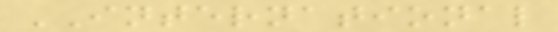INTERNATIONAL
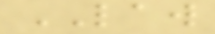LAW
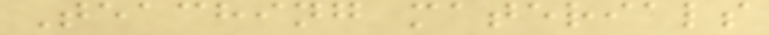Teaching materials
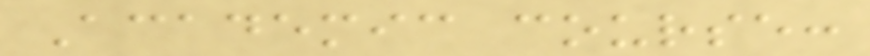Academic course:
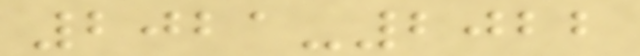2021-2022
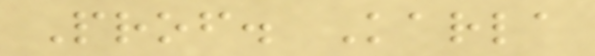Prof. Karla
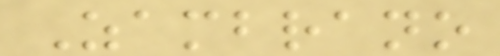Zambrano
